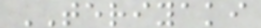TERIYAKI
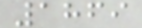1869
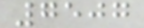7507
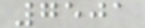7501
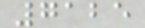7125
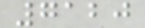7120
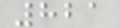821
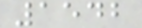1542
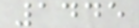1445
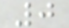0
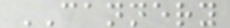CANNERY
